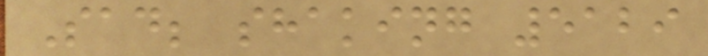Sad; shaking 5129
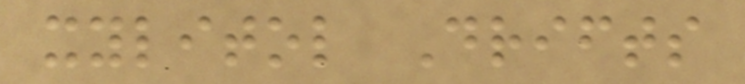xylitol Drifts
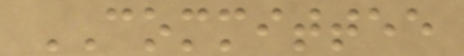COMMITTEE
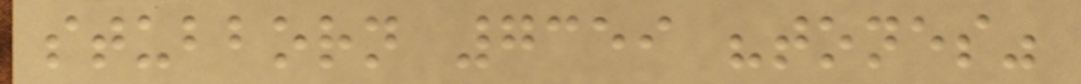stubborn 7359 "tones"
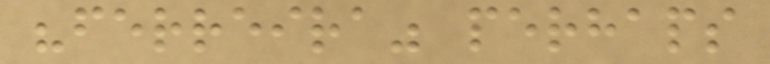"ferreira" perhaps
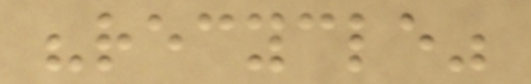"recycle"
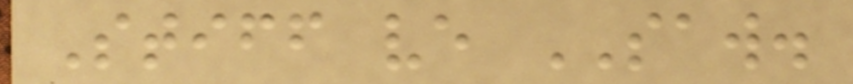Stiff ve SAW.
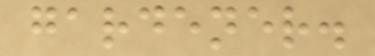gardener.
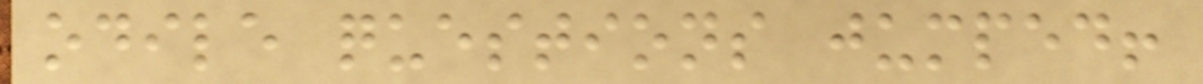odile questions jumped!
